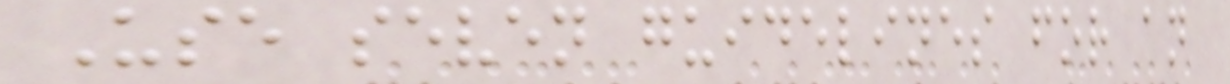Use seven guidelines for an
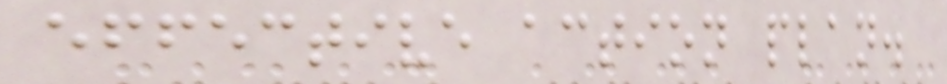effective action plan.
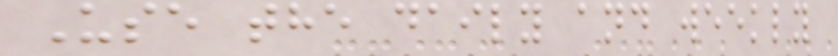Use the daily and weekly
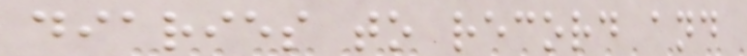diaries to record and
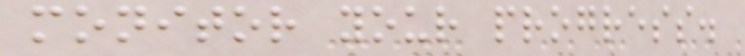monitor your progress.
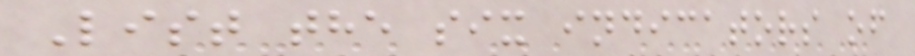List the six indicators of
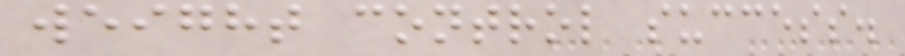weight control success.
